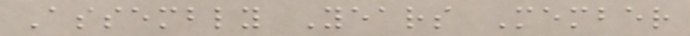Assembly Years Member
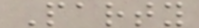Party
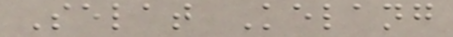Selat Kelang
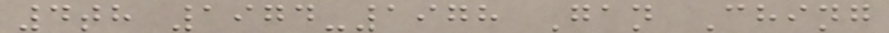4th 1974-1978 Gan Ching
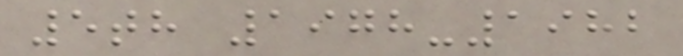5th 1978-1982
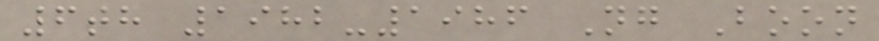6th 1982-1986 Ng Boon
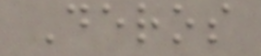Deros
